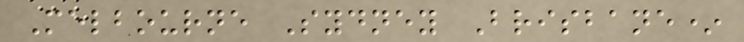Melbourne Sydney Brisbane*
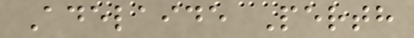Adelaide Perth
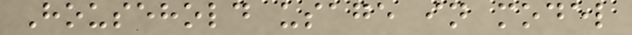Household usage in model
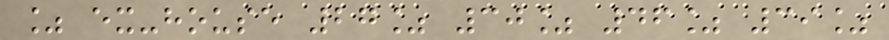% ex-house 27% 30% 46% 39%
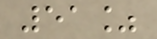51%
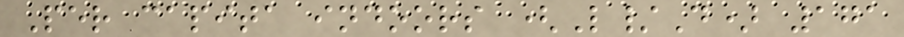Per capita indoors (L/D) 171
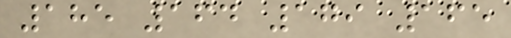185 164 179 165
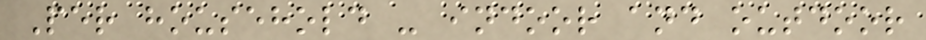Per household - indoor and outdoor
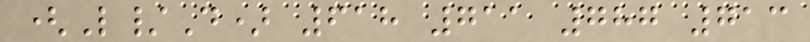(L/D) 618 711 787 713
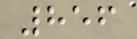856
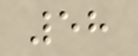58
